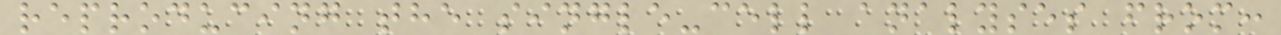reproducing the single-cell analyses from:
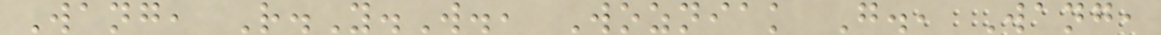Wang, R.Y.W., Wozniak G., Wang,
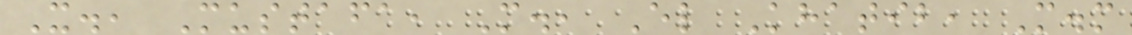X., Mustafa, M., El Khatib, M.m
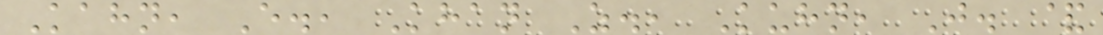Kahn, E., Khan Z., Kuhn, J. &
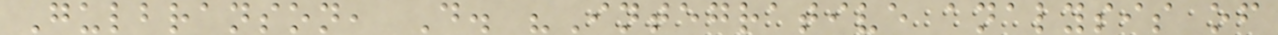Gulbranson, D. "Integrative analysis of
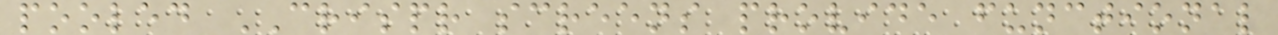pooled CRISPR screens provide functional
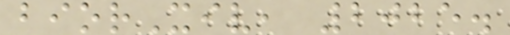biorXiv, 2025.
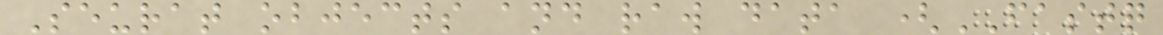Seurat objects and raw data (FASTQ
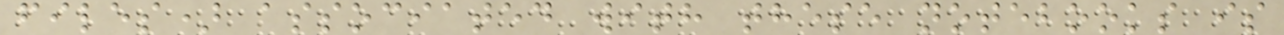files) associated with these notebooks is
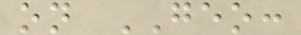on GEO:
